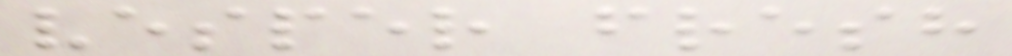vesper fresh
